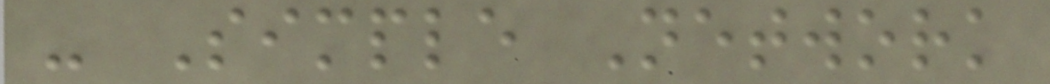- Simple Network
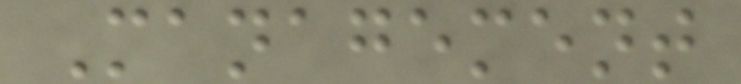Management
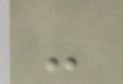-
